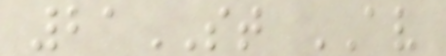21ST AV
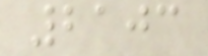2103
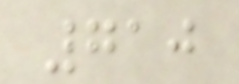710
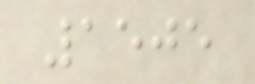1505
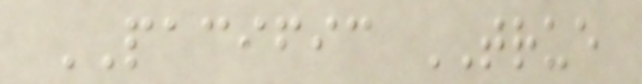PACIFIC TRUE
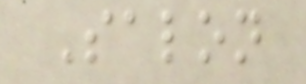Salon
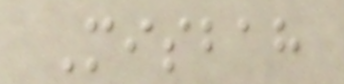Misbah
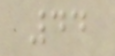44
